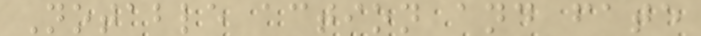Notable action and fate
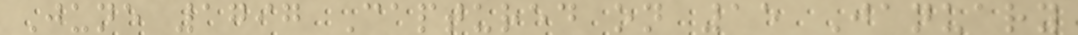June 1797 Captured on 15 January
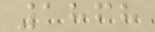1868
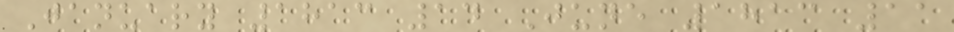January 1813 14 June 1813 11
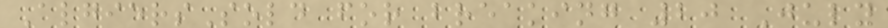AlgiersSold for breaking 20 July
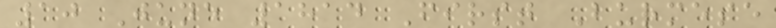10 June 1814 First Burmese
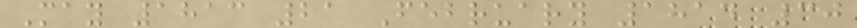May 1813 21 February 1814 30
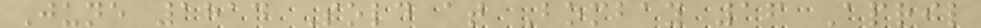June 1814 Sold at Bombay 16 April
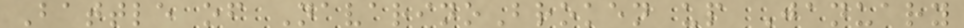Battle of NavarinoBroken up January
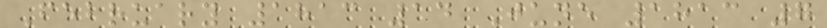February 1813 14 June 1813 7
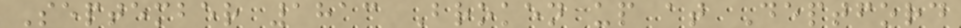September 1813 Broken up at Deptford
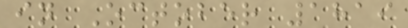in October 1819
